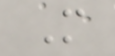M
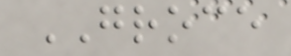GROCE
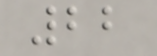22
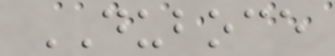DUBOCE
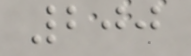200
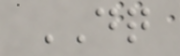DQ
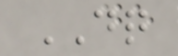DQ
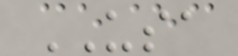USA
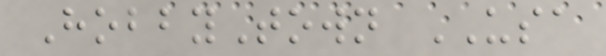HobbyTown USA
